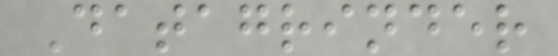Datagrinder
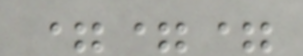===
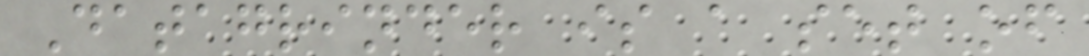Datagrinder is a set of
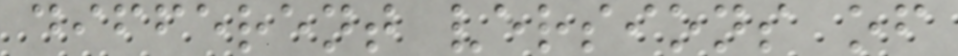different versions of
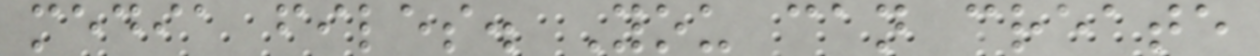media files. You can create
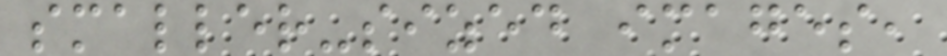smaller-sized images,
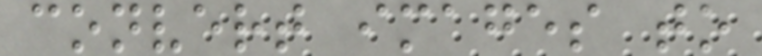convert images to
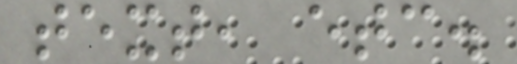text, etc.
